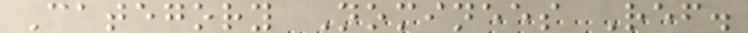Category Nominees Ref.
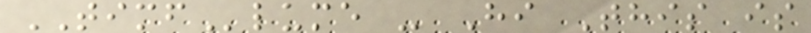TIMFlume - Hi This is
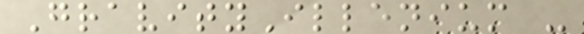GravityIllenium -
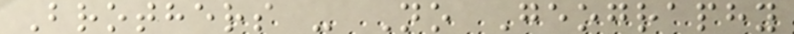Brothers - No Geography
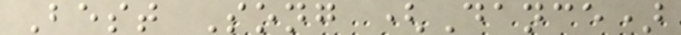Best Song (Dance)
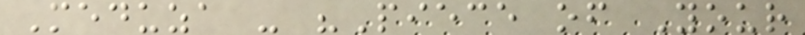Meduza - "Piece of Your
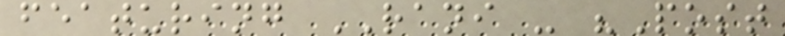featuring RANI - "Post
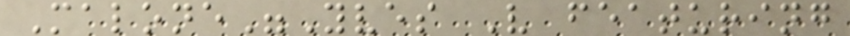Malone"Yves V featuring
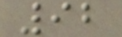92
